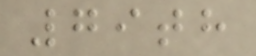79th
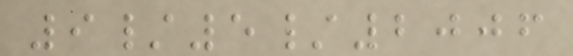9/5/2006
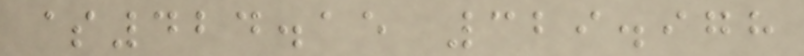$424.15 329.978
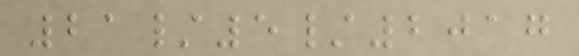21/5/2017
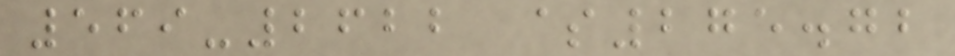569-2622 $275.72
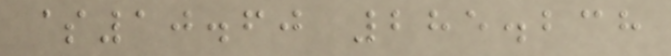$10.60 285.238
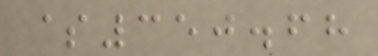$350.68
